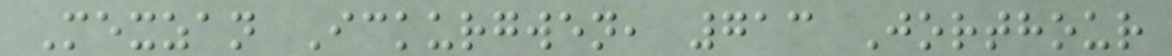Mexzan Ickurgwen, 713 Jorthour
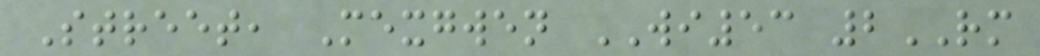Street, Mexgwen WI53 2RM
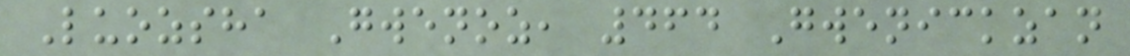Luozsha Gwenoz, 464 Gwenickzan
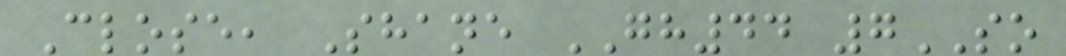Close, Shane GH44 7SO
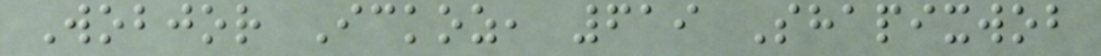Wobjor Ickoz, 619 Shapixwob
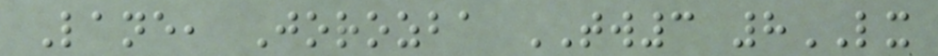Lane, Jorozba TW3 8LX
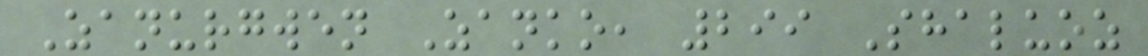Zanurgwen Zanko, 299 Shaluoz
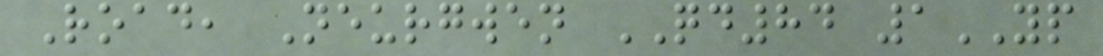Road, Neurgwen QD84 1YP
